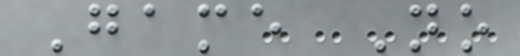Game No
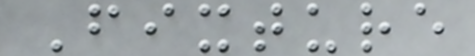Fixture
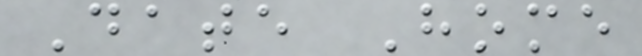Date Home
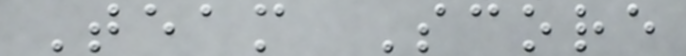Team Score
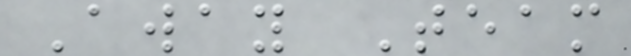Away Team
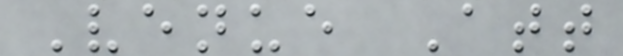Venue Att
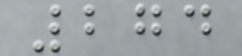274
